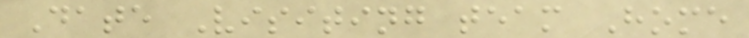Date Visiting team Home
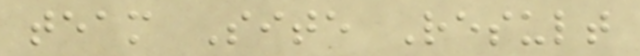team Site Result
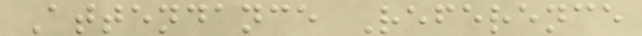Attendance Reference
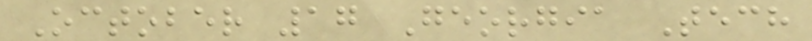October 17 Georgia Tech
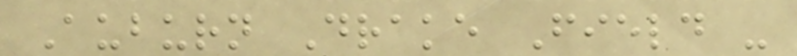Auburn Drake Field -
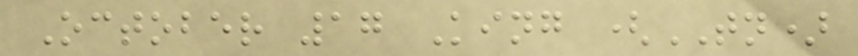October 17 King (TN)
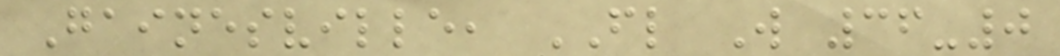Gainesville, FL W 36-0
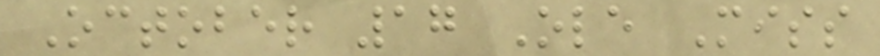October 17 Ole Miss
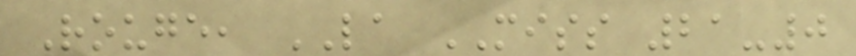Rouge, LA MISS 21-0
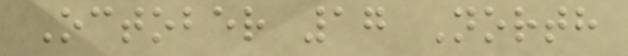October 17 North
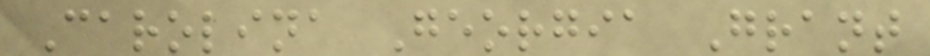Carolina Georgia Grant
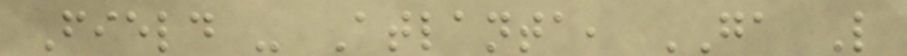Field - Atlanta, GA L
